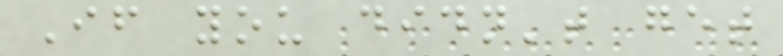If you didn't get
